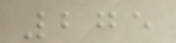275
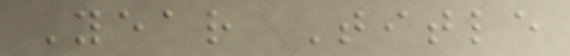Year Title
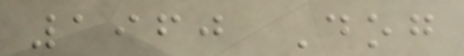1960 Dog
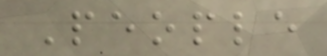People
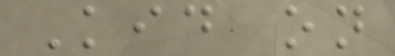Kid on
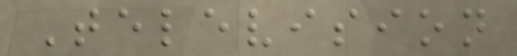Television
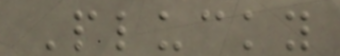Plucky
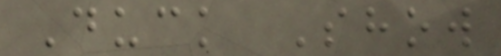Duck Show
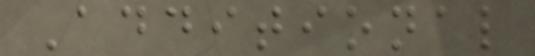Additional
